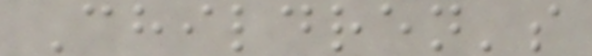Children's
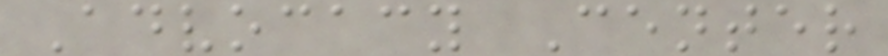Advocacy Center
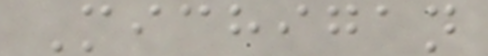Michigan
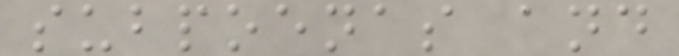subpoenas and
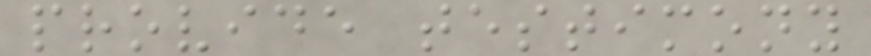provide testimony
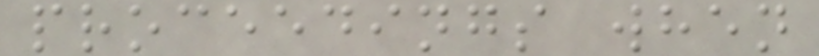proceedings when
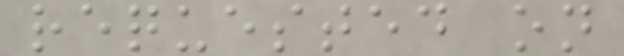requested on
